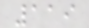119
